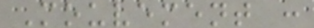Mouvement :
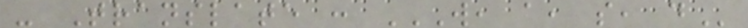- Translate : W, A, S, D
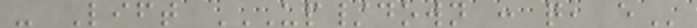- Lift UP/DOWN : Q, E
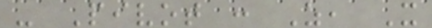- Pivot : Z, X
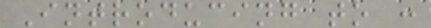Introducing to :
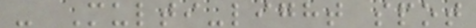- Multi-light spot
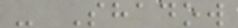- Shadow
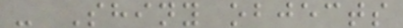- Shiny objects
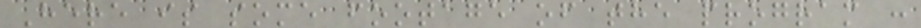Here is some footage of the program :
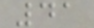41
